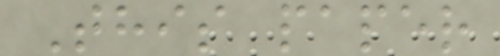This paper
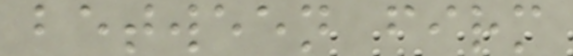between firm
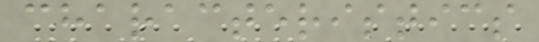characteristics
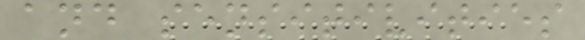and sensitivities
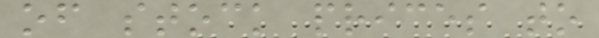of stock prices to
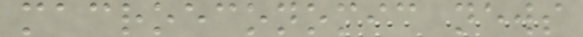macroeconomic news
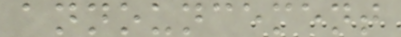announcement
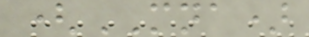(MNA)
